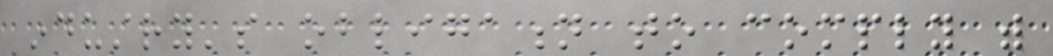industry's obligation to comply with
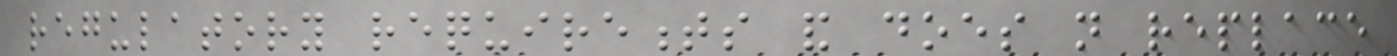regulatory requirements and does not replace
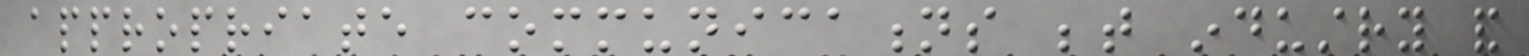appropriate communications between industry and
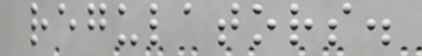regulators.
